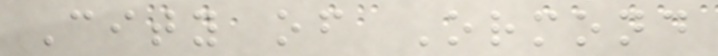City of Ormond
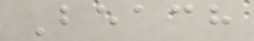Beach
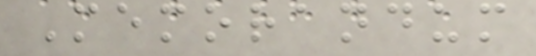Memorandum
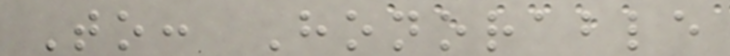To: Honorable
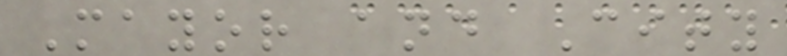Mayor and City
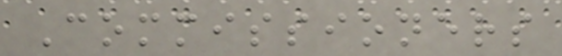Commissioners
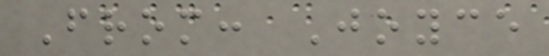From: Joyce
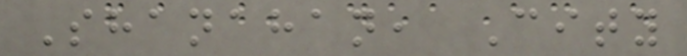Shanahan, City
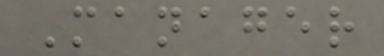Manager
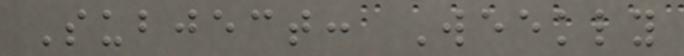Subject: Weekly
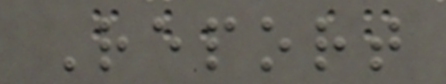Report
